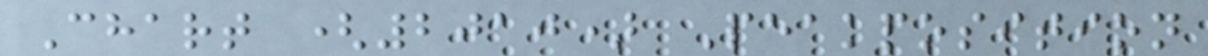Chart (2010) Peakposition
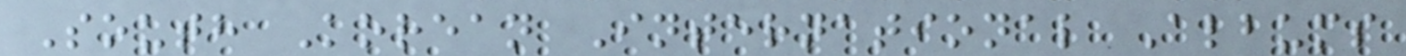South Korean International Albums
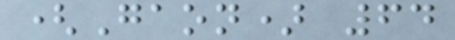(Gaon) 64
